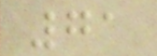71
